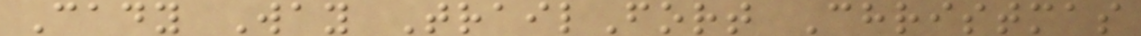Cady Way TrailFort Christmas
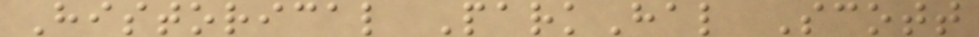Historical ParkHal Scott
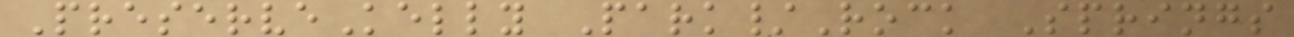PreserveKelly Park/Rock Springs
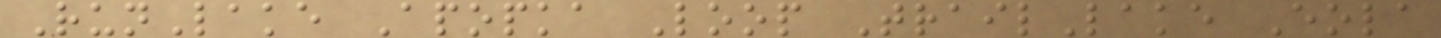RunLake Apopka Loop TrailLake Eola
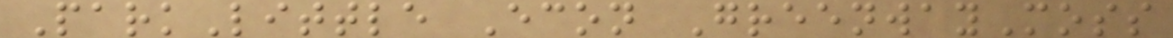ParkLittle Econ GreenwayMoss
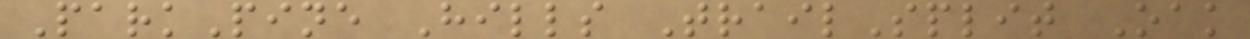ParkPine Hills TrailSplit Oak
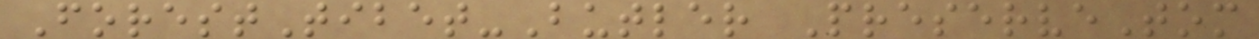ForestTibet-Butler PreserveTom
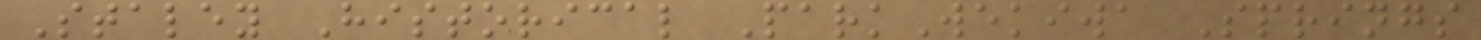Staley Historical ParkWekiwa Springs
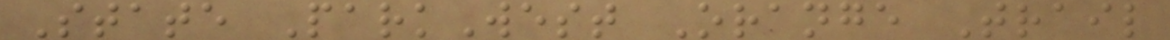State ParkWest Orange Trail
